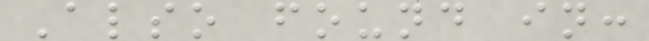Also found in:
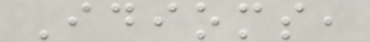Idioms,
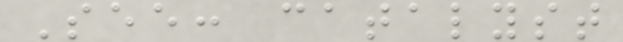See: catalyst
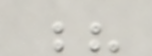?
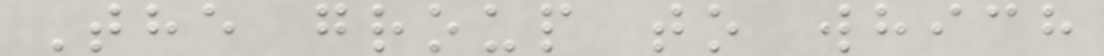The group to which
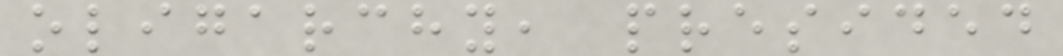oligarchy, presided
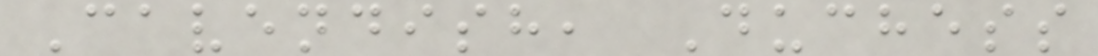Cavendish, Duchess
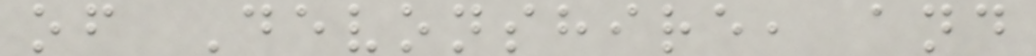of Devonshire, and
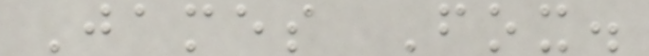James Fox.
